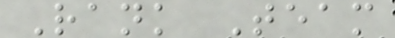Rank Team
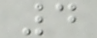4
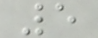5
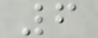6
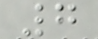7
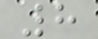8
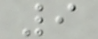9
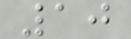10
